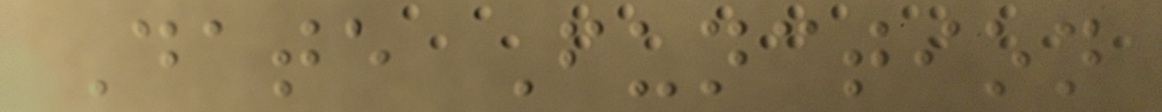Date Function
